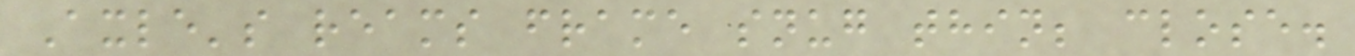Axle's reams frame snug thin; close.
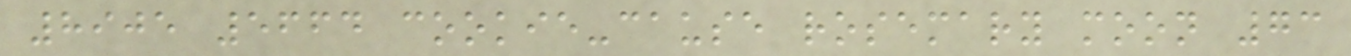8905 5664 cookie-cause rosemary moon 73
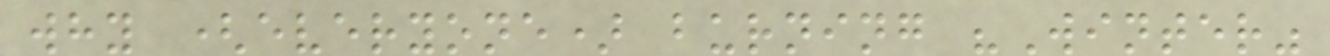why (everyone) burning "Winter"
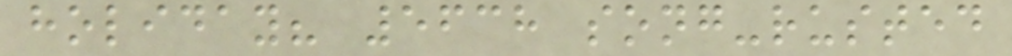holiday? 5638 song-rusted
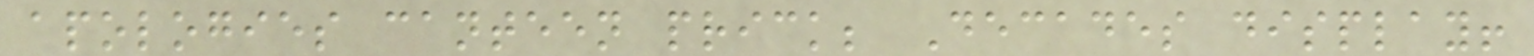apologies canteen prick; Decades display!
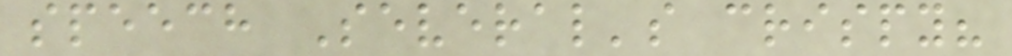speech Several's crispy?
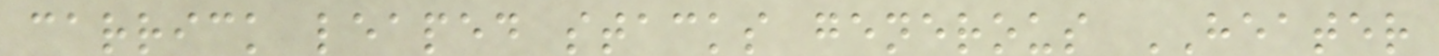carrick leaped stacks generous HEATER
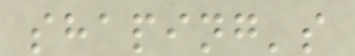shaping's
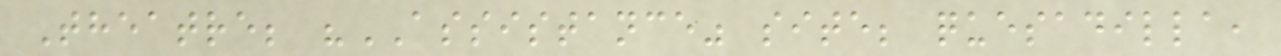Theatre; "ASSISTANCE" site; quesadilla,
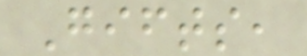Gifts,
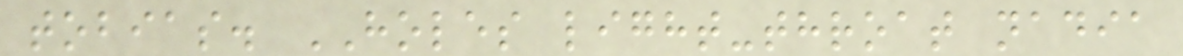tobias. HOLES light-throat nadia
